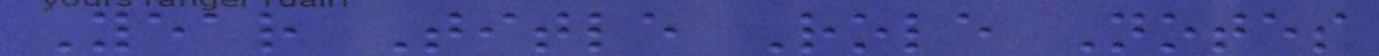Year Title Role Notes
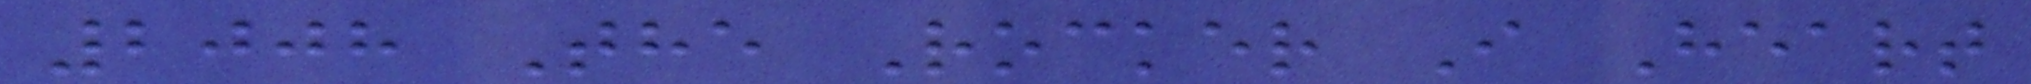2008 The Rocker I Heart
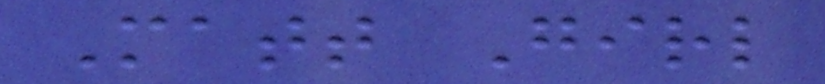Matt Girl
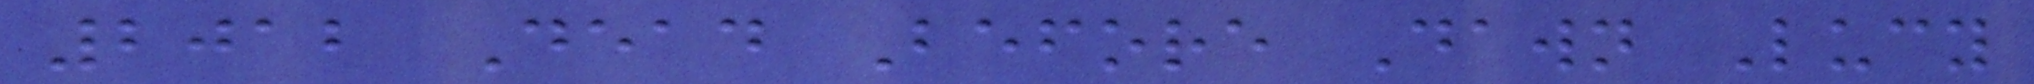2012 Dead Before Dawn Lucy
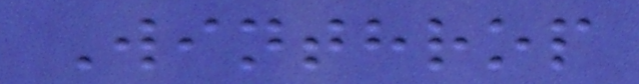Winthrop
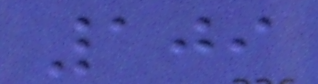109
